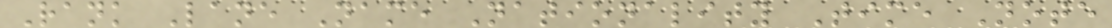Rank Lane Name Nationality Time Note
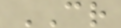CR
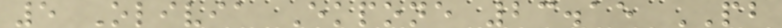5 Olivia Ekpone 23.15 PB
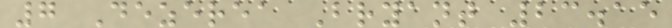7 Dezerea Bryant 23.15
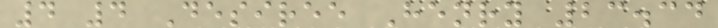4 4 Desiree Henry 23.34
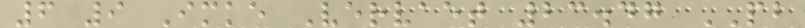6 9 Imke Vervaet 23.47 PB
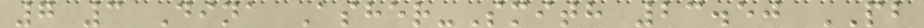7 3 Dina Asher-Smith 23.50 PB
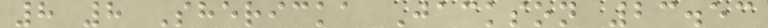8 8 Shericka Jackson 23.53
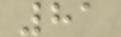81
